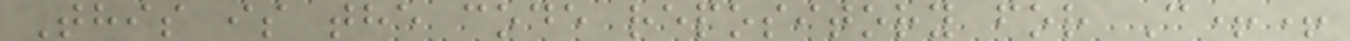This is the code repository for C++
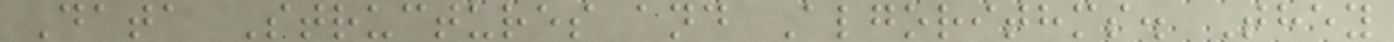Data Structures and Algorithms. They
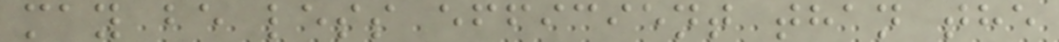may be less efficient than the
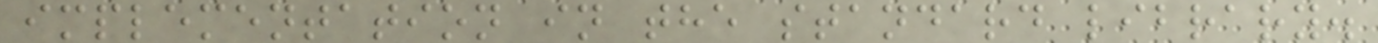implementation in the standard library.
